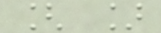[ ]
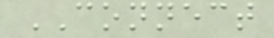CONNECT
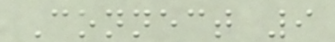Connect 9
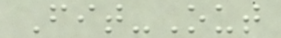Fit-Out
